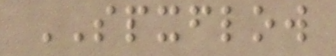SPXFLOW
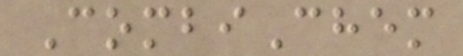CombiChem
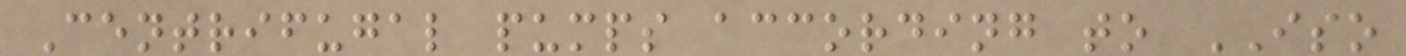Centrifugal pumps according to ISO
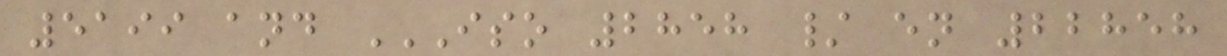5199 and ISO 2858 / EN 22858
